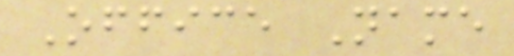Office Name
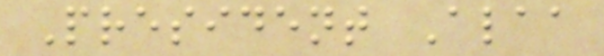President Alaa
